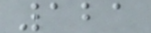121
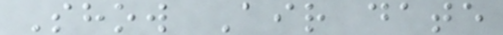Show Air date
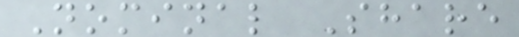Nominal Share
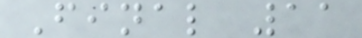Final 11
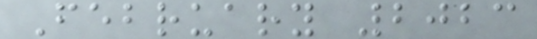February 2023
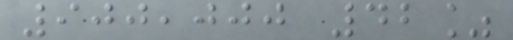900,000 42%
